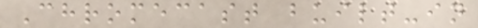Chromecast built-in
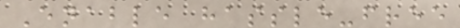Enable hassle-free
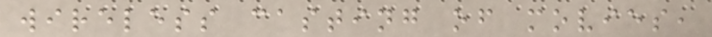wireless casting of movies,
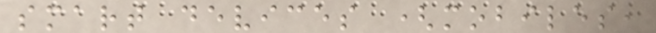smart devices (mobiles,
